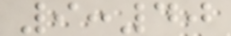9:40
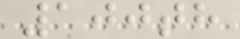100th
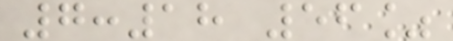7:18 56%
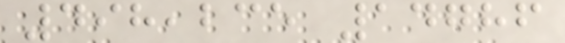498,235 14786
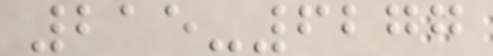215-6277
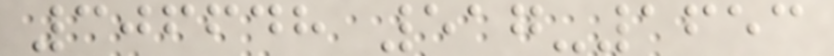306648 517-1653
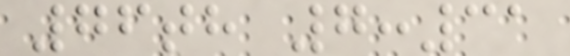76th 7:31
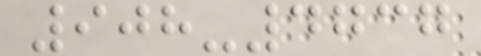908-4737
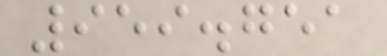959.751
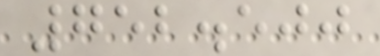752.500
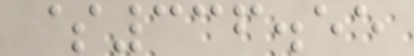$336.55
